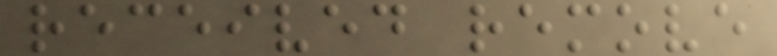received remove
